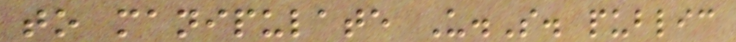to manipulate U.S. public
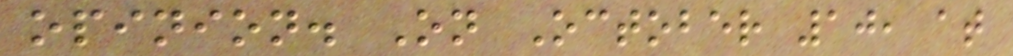opinion. On October 10, at
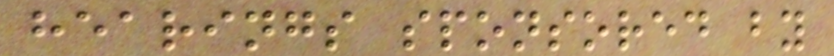hearings sponsored by
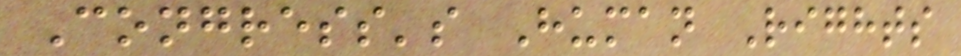Congress's Human Rights
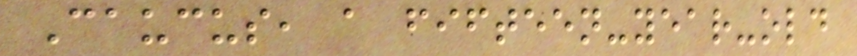Caucus, a fifteen-year-old
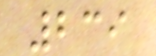239
